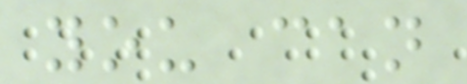you can
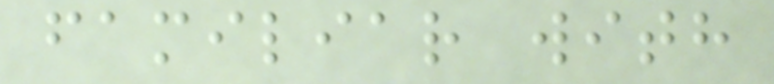familiar with
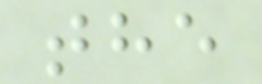the
